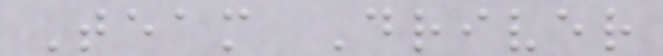Team Driver
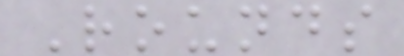Rounds
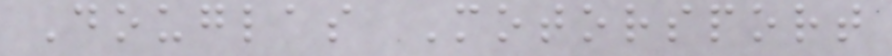Douglas Motorsport
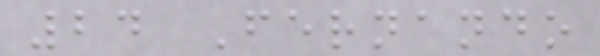24 Fernando
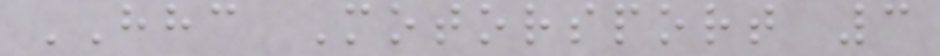HHC Motorsport 3
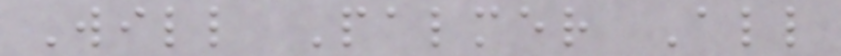Will Palmer All
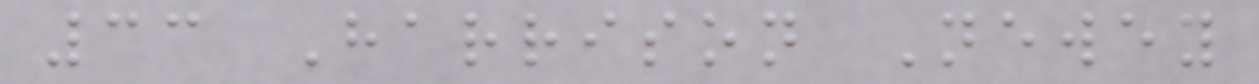33 Harrison Newey
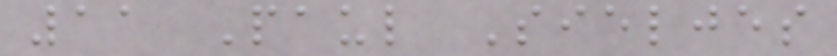11 Paul Sieljes
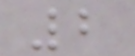2
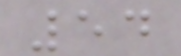54
